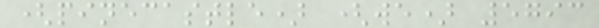(pinecastle) (we) 5793
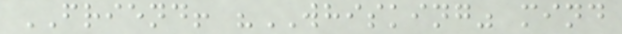FRIEND! "WHISKING" mind
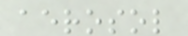aerosol
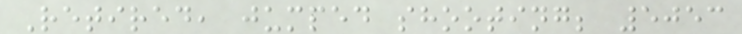Retired, jumped shooting; 5053
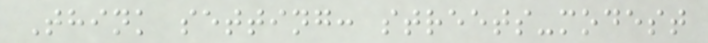Think setting: streets-modest
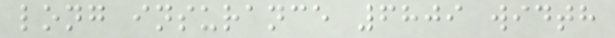long insurance 6809 width
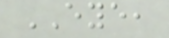EYE,
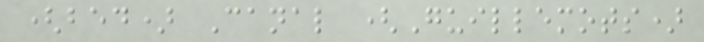(bed) Canal (Guillemots)
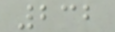232
